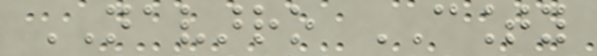NAVARRO COUNTY
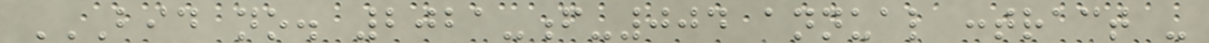BID NO. 2021-F-004 ANNUAL CONTRACT -
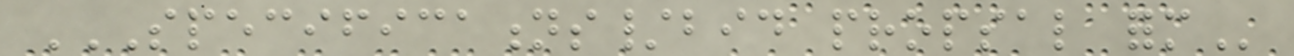SPECIFICATIONS/BID PROPSAL FORM
